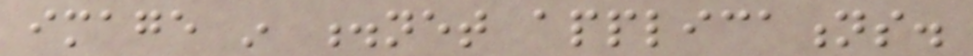image in .net applications.
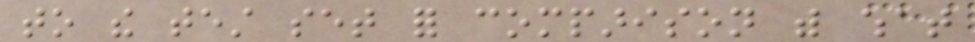to the test set for comparison with what
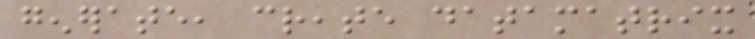generate, create datamatrix
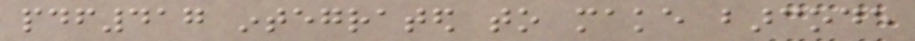pdf417 integrated to make barcode
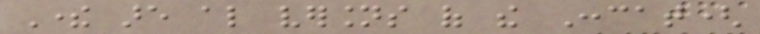There are also versions of the Concat(
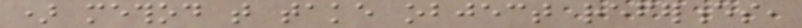) method that take object references,
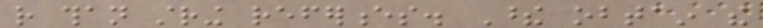rather than string references. These obtain the
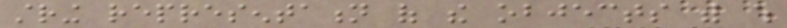string representation of the objects with which
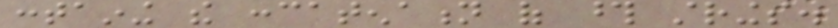containing the concatenation of those strings.
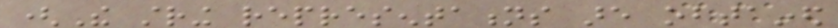(The string representations are obtained
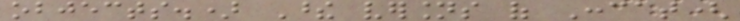objects.) These versions of Concat(
